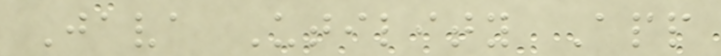Java Utility App
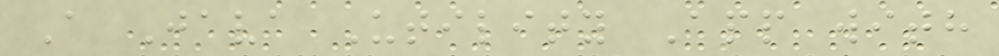A Java Utility App with
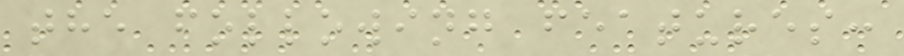the following features:
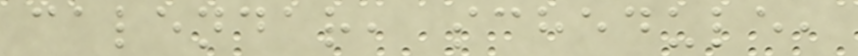calendar, schedule,
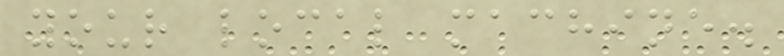your local machine.
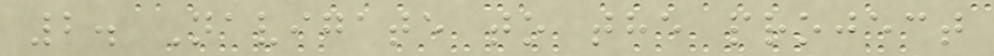2. Navigate to the project
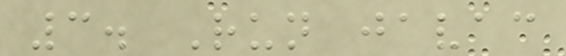3. Run javac
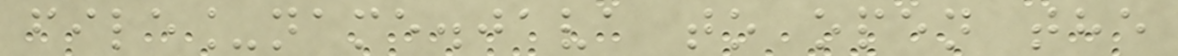file_name.java to open the
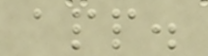app.
